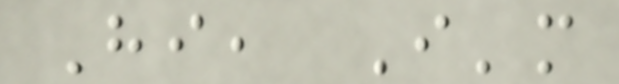Hi, I'm
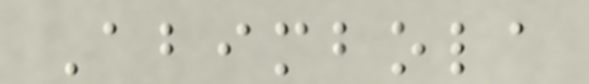Abimbola
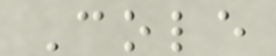Cole
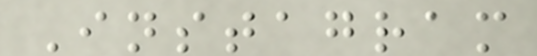Instagram
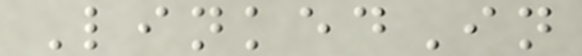LinkedIn
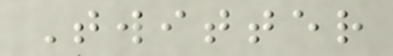Twitter
